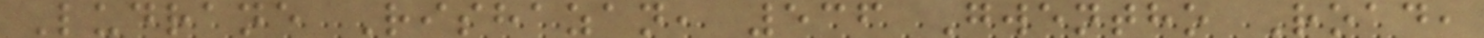Ludrane Rishazan, 536 Gwentho Road,
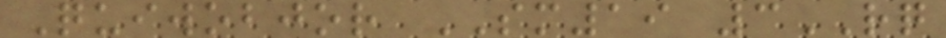Quiwobjor SM19 3RQ
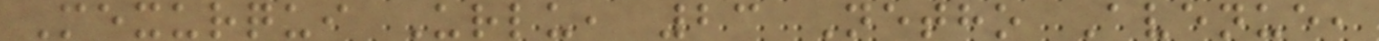Mexurqui Urlu, 23 Netho Avenue,
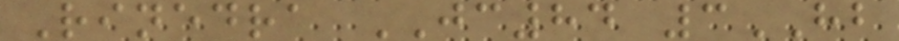Rinedra JC84 3HB
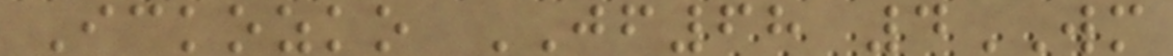Ickozko JF68 4WM
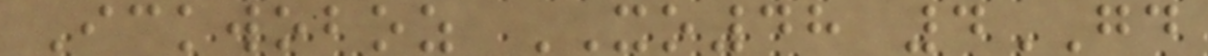Ickwoboz XO48 4GD
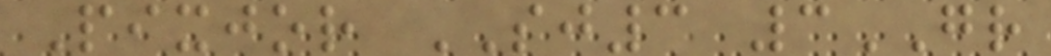Pixjor SJ3 3GR
